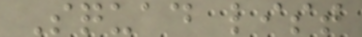Squad list
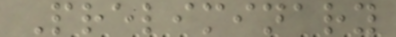Preliminary
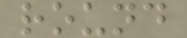round
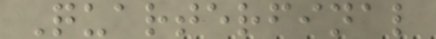Quarterfinal
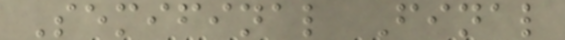Semifinal Final
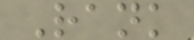Rank
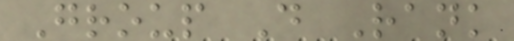Group D Rank
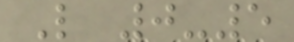L 0-5
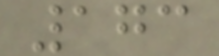173
